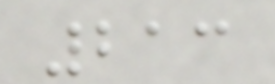213
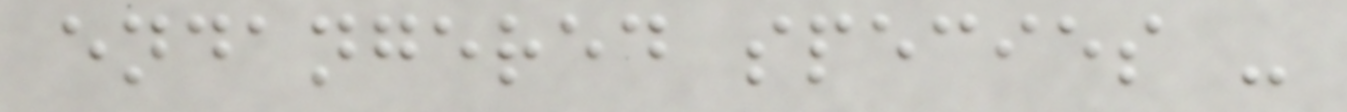endangered species -
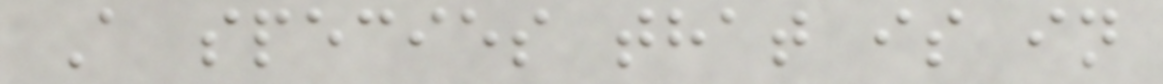A species that is in
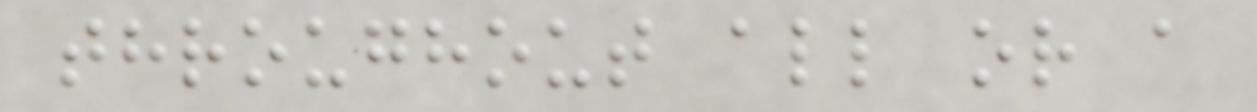throughout all or a
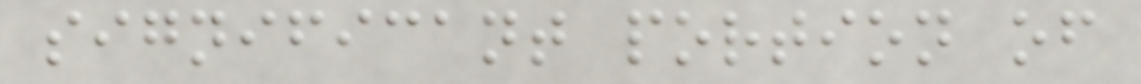significant portion of
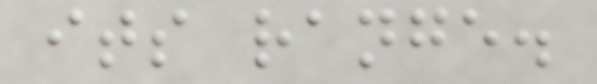its range.
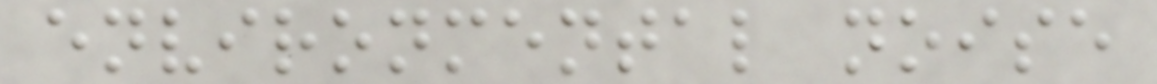environmental noise
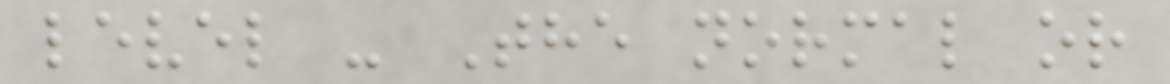level - The normal or
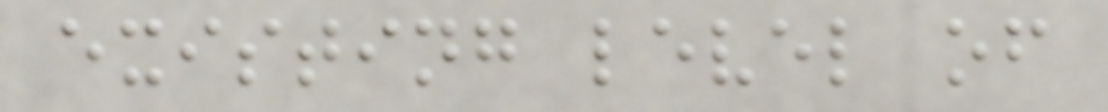existing level of
